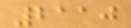2110
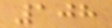108
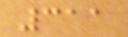311
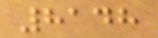8148
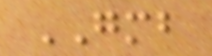GMB
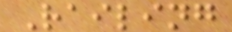Railing
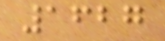1627
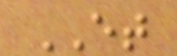ET
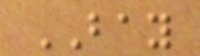BAY
